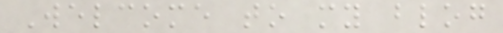Welcome to my blog
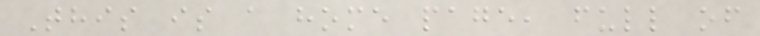This is a home page, full of
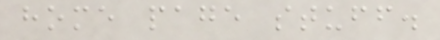home page stuff.
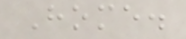Home.
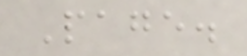Page.
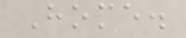Home.
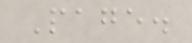Page.
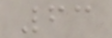63
